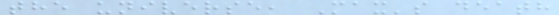the universe, Max's death
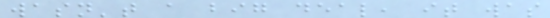wasn't a big deal, it was
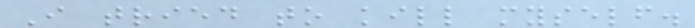I tried to kill myself.
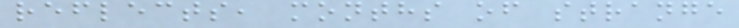reflects, months of strange
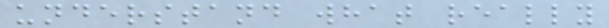understand what really
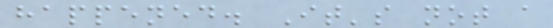happened. It's not a
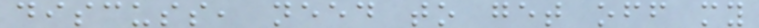discuss, need to get off my
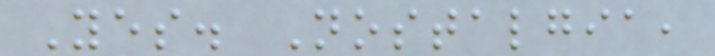Yes. Nostalgia,
